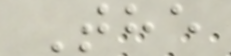The
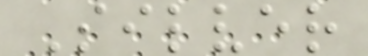Silver
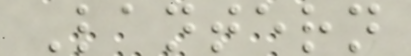Lantern
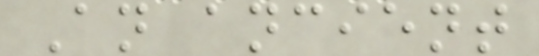An ancient
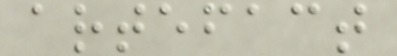artefact
